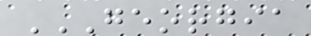GEORGIA
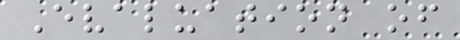Evaluation of
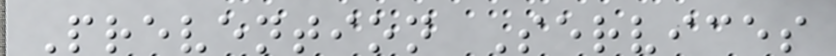Prevention Services
